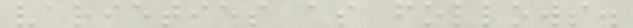varieties as follows.
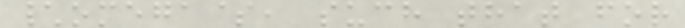\omega$, such that for
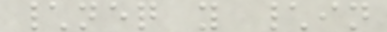\neq y \in
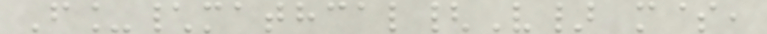F_\mathcal{V} m$,
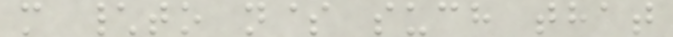m \to n$ such that
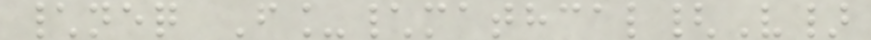\neq F_\mathcal{V}
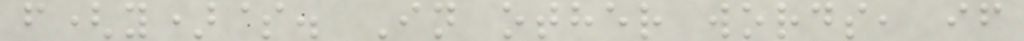f(y)$. In other words, if
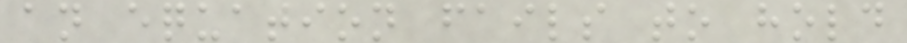an equation fails to hold
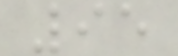95
